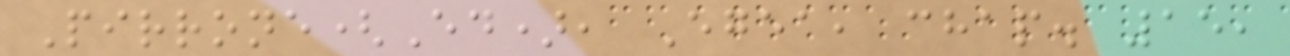Pirrone(Ed), Egea, chap. 15,
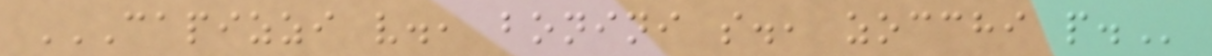CAPIZZI V., BONINI S., ZOCCHI P.
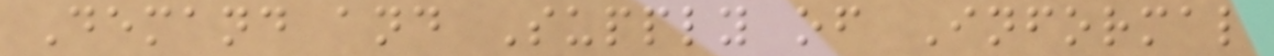Demand and Supply of Informal
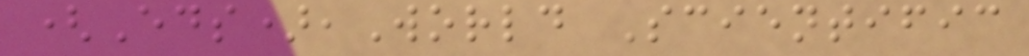(Eds),World Scientific
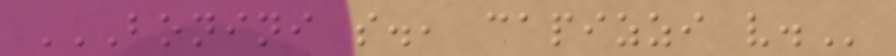BONINI S., CAPIZZI V.
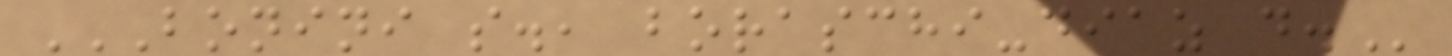BONINI S., BORASCHI-DIAZ D.
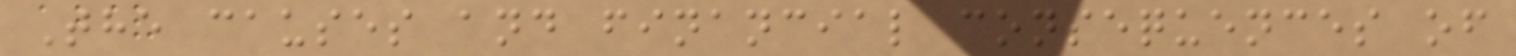The causes and financial consequences of
